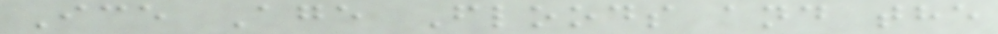Ice Age Floods and the
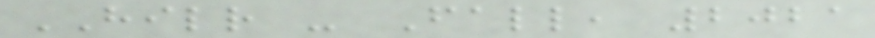HILR - Fall, 2021
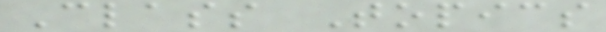Class Topics
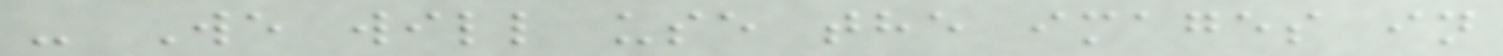- We will use the images in
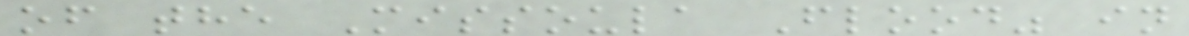of the Missoula Flood" in
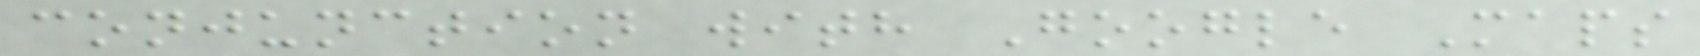conjunction with Google Maps
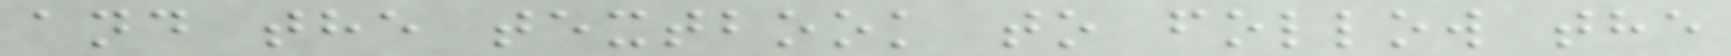and the textbook to follow the
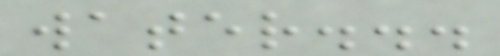water...
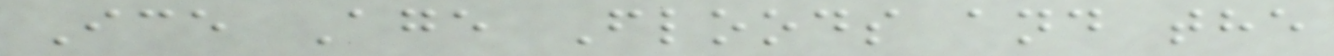Ice Age Floods and the
